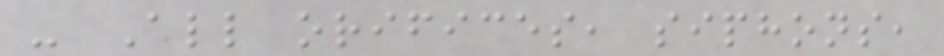- All orifices, siphons,
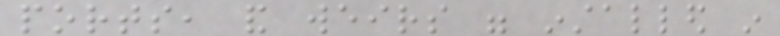ports, and weirs were installed in
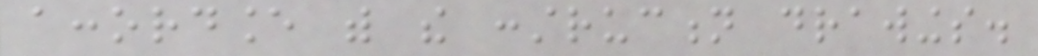accordance with the construction drawings.
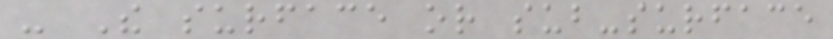- The surface or sub-surface
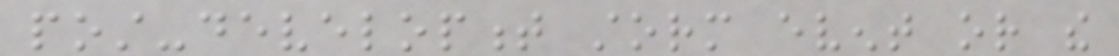post-development storm event or the
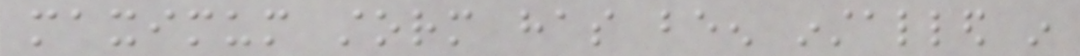maximum storm has been installed in
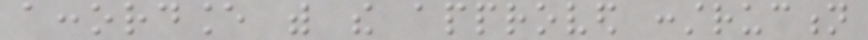accordance with the approved construction
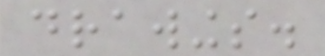drawings.
